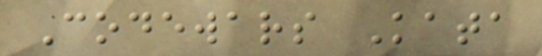Codewars Kata
